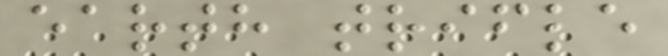earth trifle
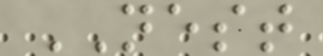NEST
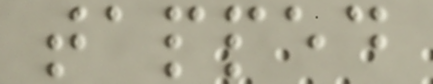tapped
